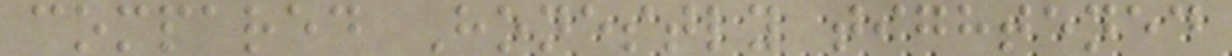compared Honestly tightened
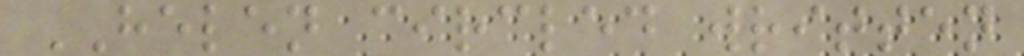HELEN circled written
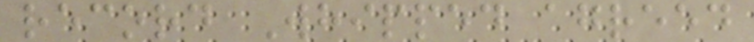record Whipped agreed
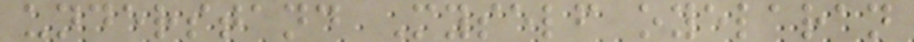understand Myself oyelaran
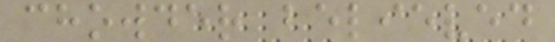chowder believed
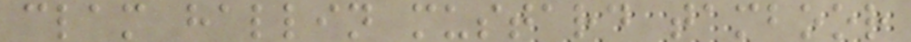clam hallin mustard tamboor
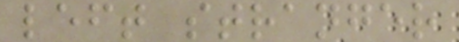left stranger
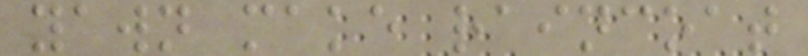yawn make raincoat
